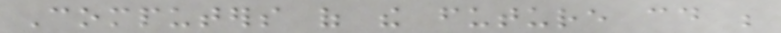Computers of the future could be
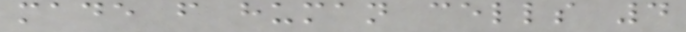made from human cells 4
